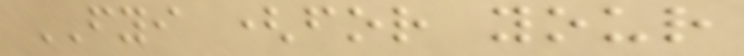FYI (for your
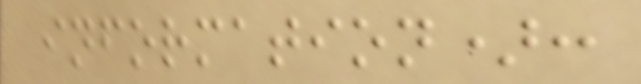information):
